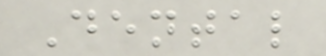Dental
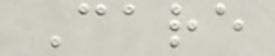Care
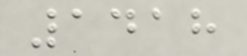1418
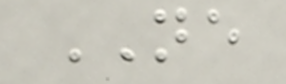NE
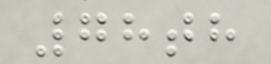78th
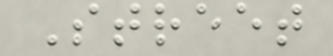Street
